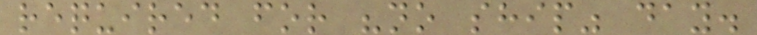required for "no ship" day.
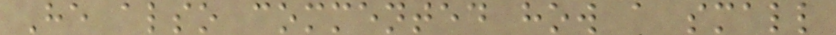He also commented how a small
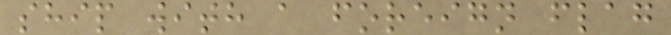ship with a foreign flag
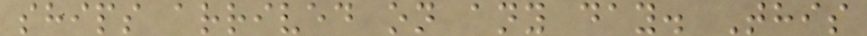ships arrived on any day. This
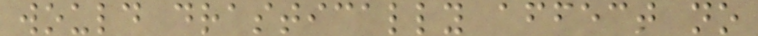would drastically affect no
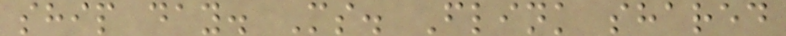ship day. Ms. Flink shared
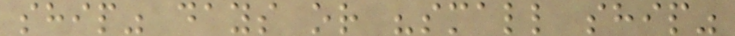ship" days or "small ship"
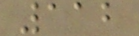112
